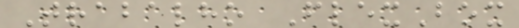Trabalho FlexBox
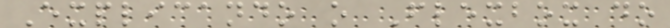Explicando o Flexbox do
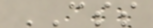CSS
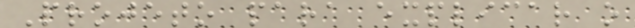Projeto para explicar o
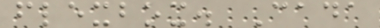flexbox. Cada
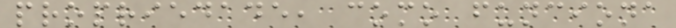propriedade, como funciona
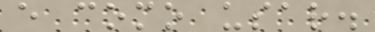e como usar.
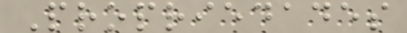Propriedades
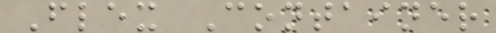Flex Container
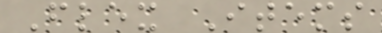Flex Items
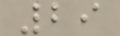29
